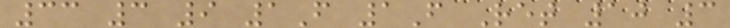33 3 9 1F 1F Ret 10 3
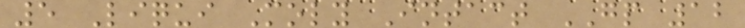5 Liqui Moly Intact GP 12
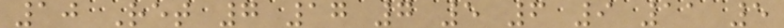10 Ret 7 17 7 5 6 9 11 5
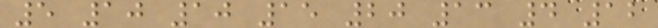5 10 10 15 20 13 4 12
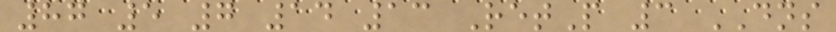87 5 7 14 13 RetP 3 DNS
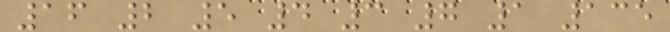16 2 5 4 3 7 1 135
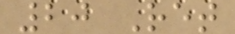20 Ret
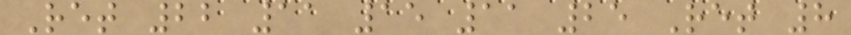Ret 22 11 15 11 25 Ret 8
